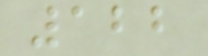122
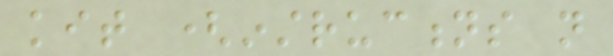kit (instructions not
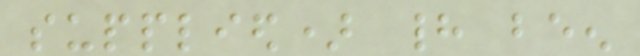supplied) had been
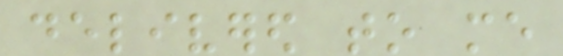delivered to me
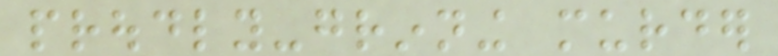proudly-grinning murder
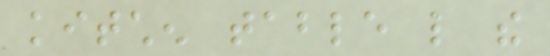kitchen table like the
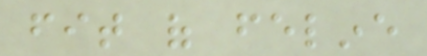fit of feline
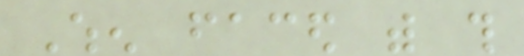When faced with this
